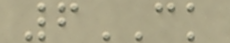6CK
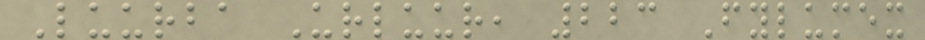Luurba Urluur, 223 Fylumex
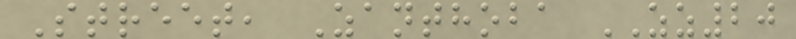Street, Zanthoba ZZ20
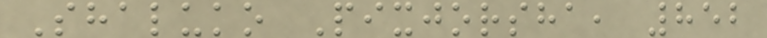Shaluko Pixjorsha, 852
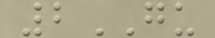2GU
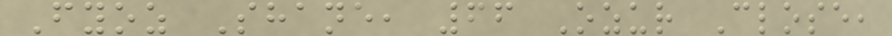Fyoz Shane, 66 Ozur Close,
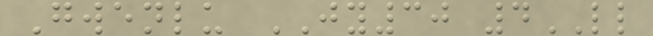Gwenlu JY30 4LL
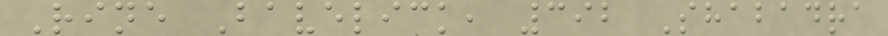Rine Bavelick, 392 Shabadra
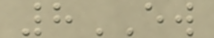8EW
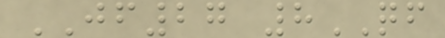JF27 8QF
